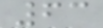63
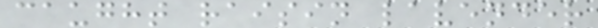caught raisin lavender
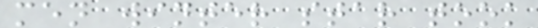men winter star took
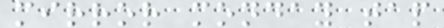mirror monday tap
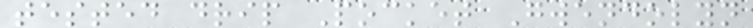tested drip Pocket Gwendolyn
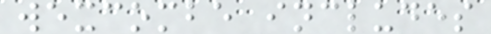wexcombe includes
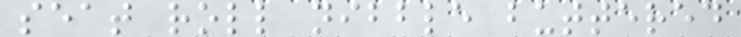seat roll nibble buttered
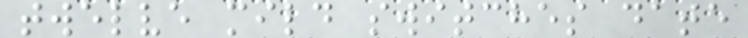twelve mild switches date
